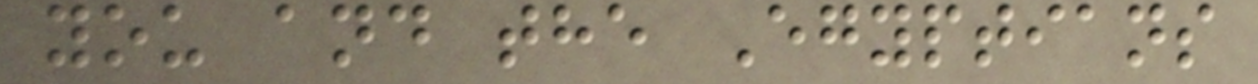you and the Egyptians
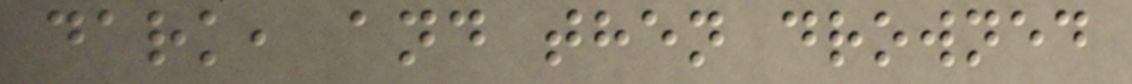dark, and then drowned
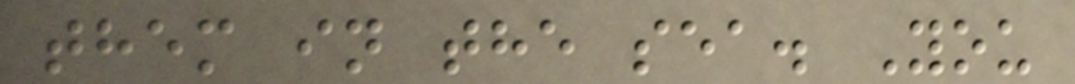them in the sea. You
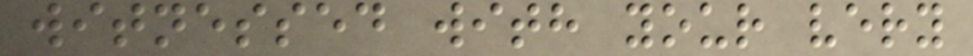witnessed with your very
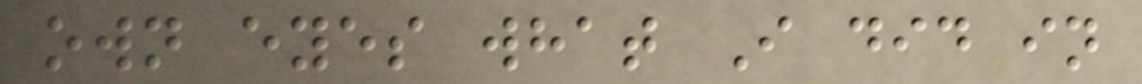own eyes what I did in
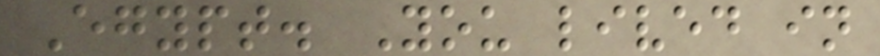Egypt. You lived in
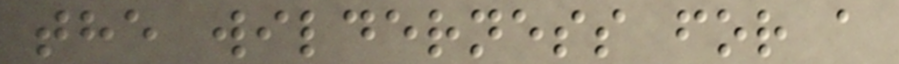the wilderness for a
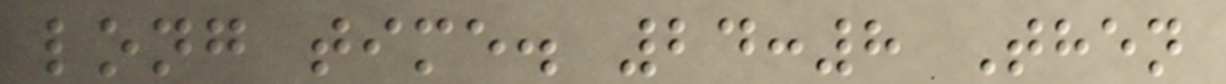long time. 24:8 Then
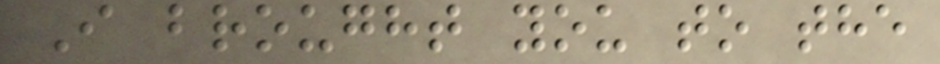I brought you to the
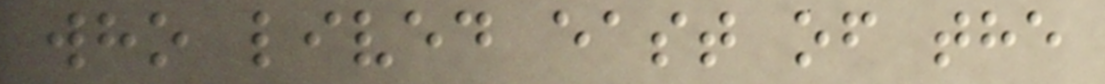who lived east of the
